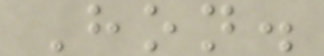Hon.
